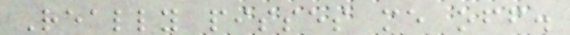Really pisses me off.
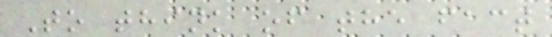To think of the fact
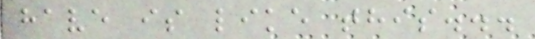have is like this...
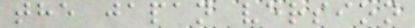the japan version
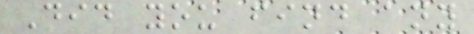Did you find any
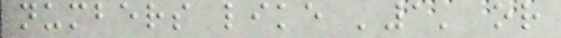numbers like '1' or
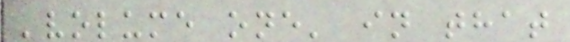'volume one' in that
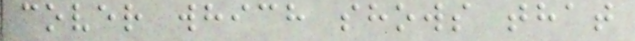cover which shows that
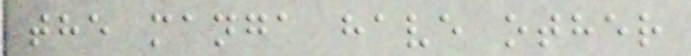the manga have other
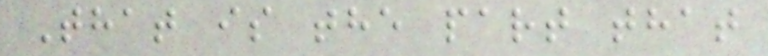That is the part that
